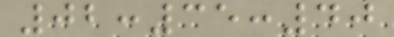02:35:40
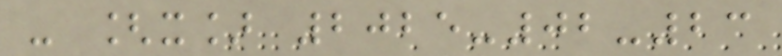- [x] 2025-02-23
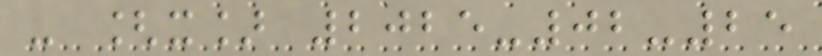- [x] 2025-02-25
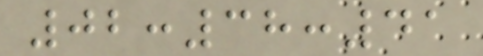02:38:41
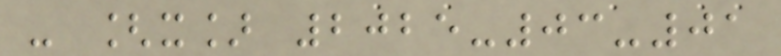- [x] 2025-03-01
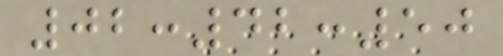02:42:50
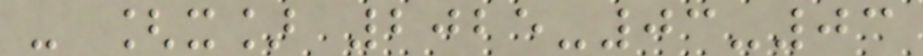- [x] 2025-03-03
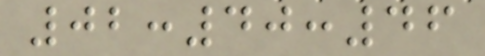02:40:46
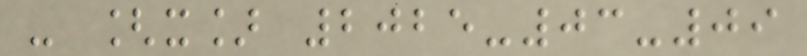- [x] 2025-03-09
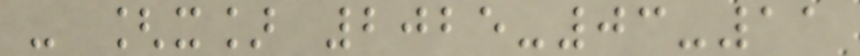- [x] 2025-03-11
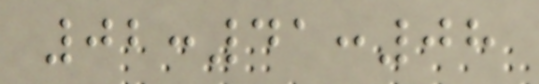02:41:08
